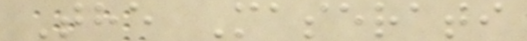The Maserati
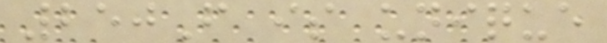250F is unique
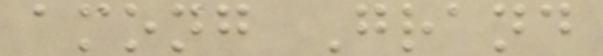among Grand
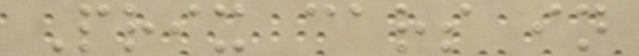Prix cars in
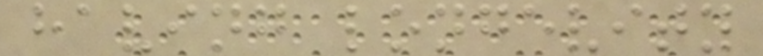having longevity
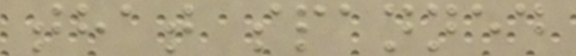that spanned
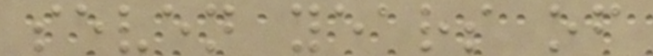seven years of
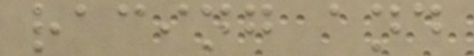racing and
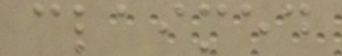claimed
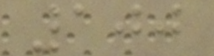100
